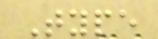Type
